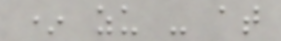* zu - at
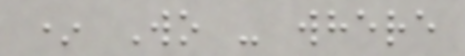* Wo - where
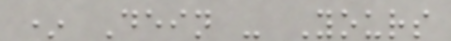* Dein - Yours
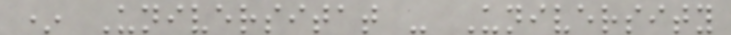* Universitat - University
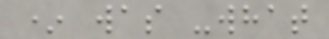* was -what
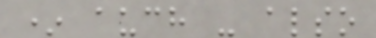* auch - also
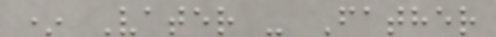* Vater - Father
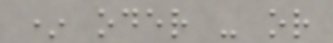* oder - or
